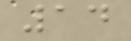14
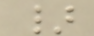}
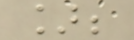];
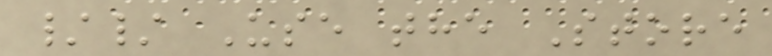// Use the Store
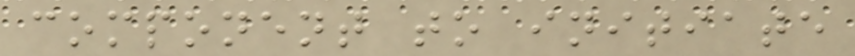component to initiate
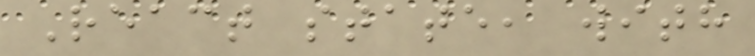React state, with
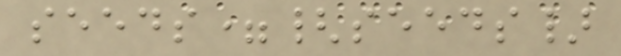seeds={seeds}
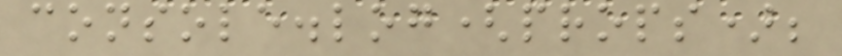console.log(props);
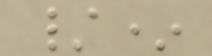/*
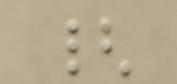{
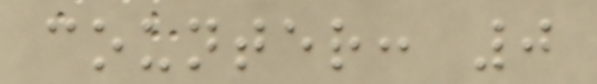counter: 0
